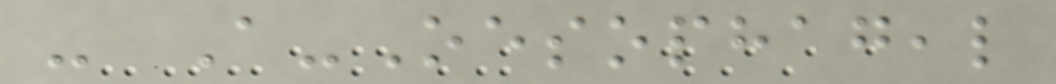- A-Oesophageal
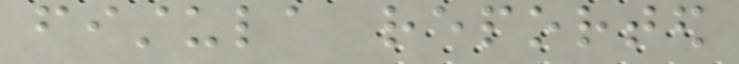fistula reported
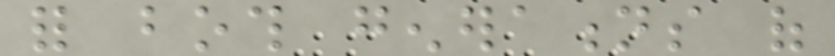for both generations of
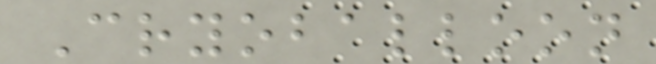Cryoballoon
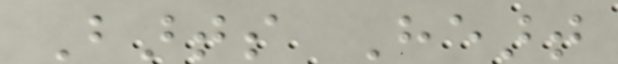Barts Heart
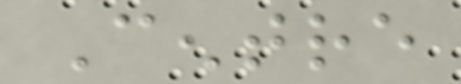Centre
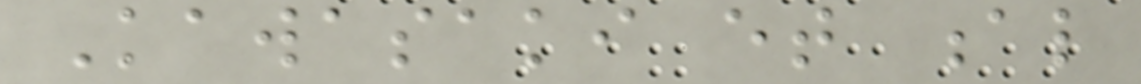Kawasaki et al
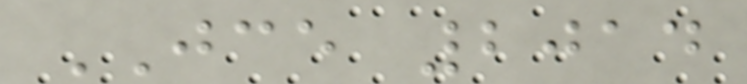JCE 2014
